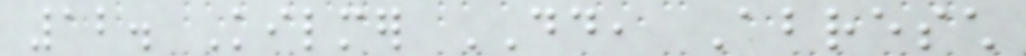12. Kilmer DD, Abresch
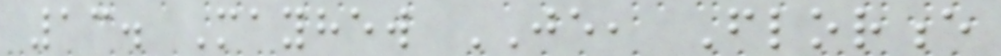13. Mayhew JE, Florence
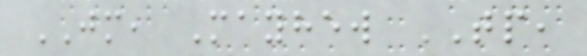JM, Mayhew TP,
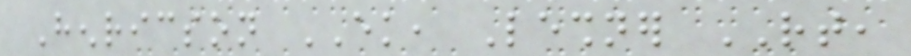Henricson EK, Leshner RT,
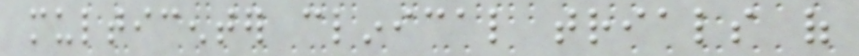multicenter clinical trials of
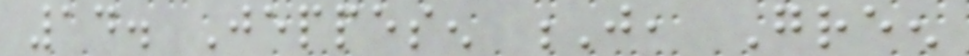14. Jeppesen J, Green
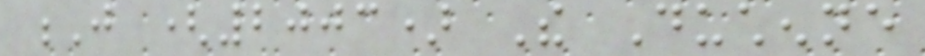J (2003) The Duchenne
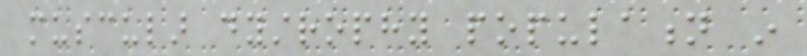muscular dystrophy population in
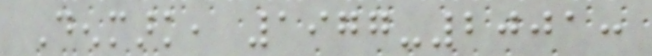Denmark, 1977-2001:
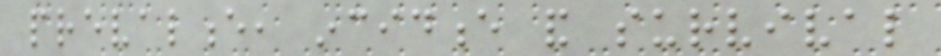prevalence, incidence and survival
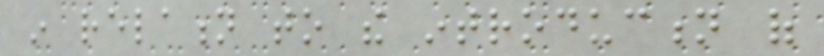in relation to the introduction of
